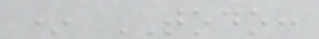* TODO:
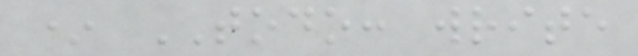* TODO: write
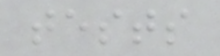tests
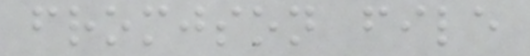fromjson file
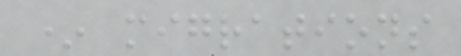* migrations
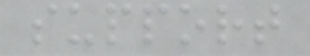support
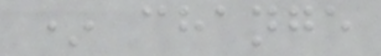* change
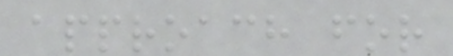approach for
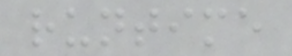runtime
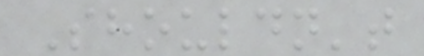Shouldn't
